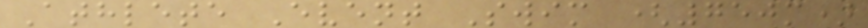Athlete Event Swim (750m)
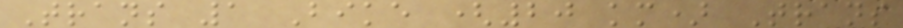Trans 1 Bike (20 km) Trans
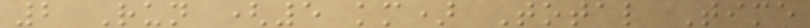2 Run (5 km) Total Time
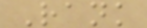Rank
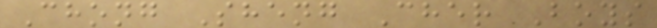Chong Sheng Cher Boys
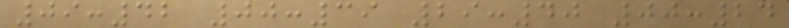09:42 00:39 29:40 00:24
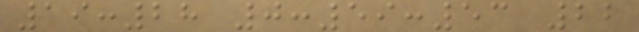19:28 0:59:53 22
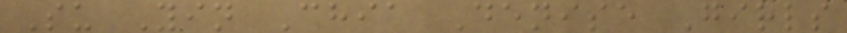Su Yin Chia Denise Girls
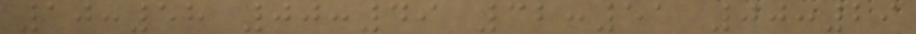10:58 00:49 32:51 00:29
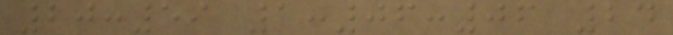20:59 1:06:06 24
